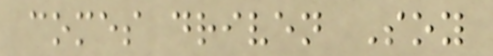comes driven Soy
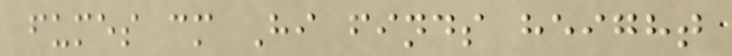fumes cm Hi finds height
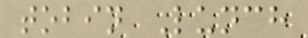tobin Lunch
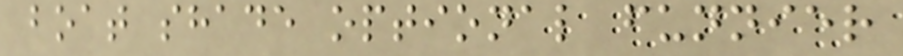boat shade optional funnier
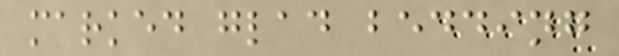marked glad bedding
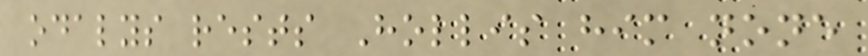odalys rests Hollis him none
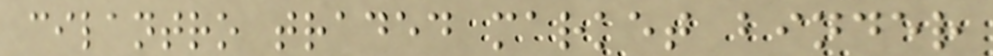cilantro traded market binder
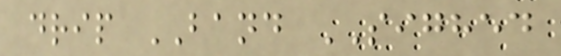drip BAND SIGHED
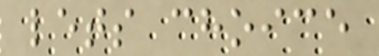lets choice
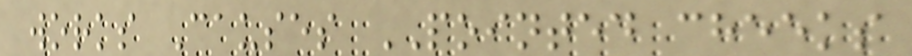works Causes POINTED cheeks
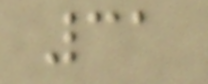31
